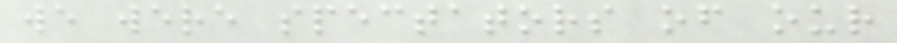we were spectators of our
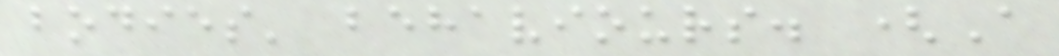bodies' behaviours. (A
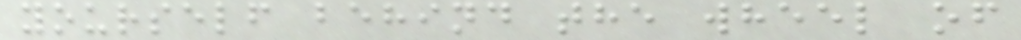yourself behind the wheel of
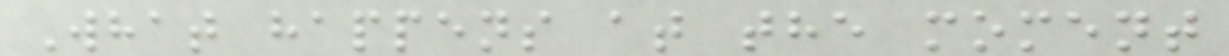What happens at the moment
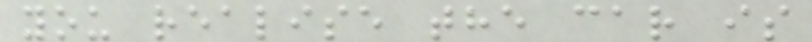you realise the car is
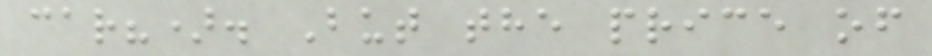car?). But the price of
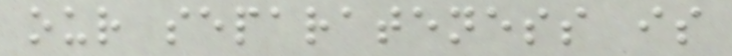our separateness is
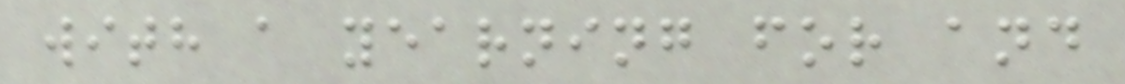with a yearning for and
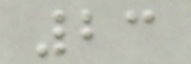23
